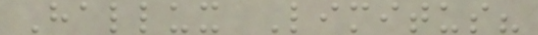Hallux Limitus?
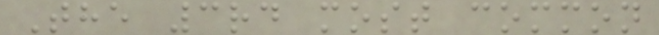The 3rd most common
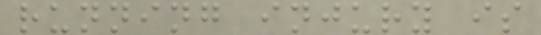running injury is
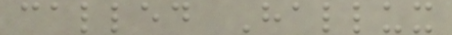called Hallux
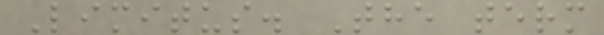Limitus. The term
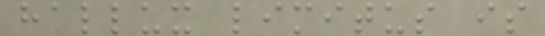hallux limitus is
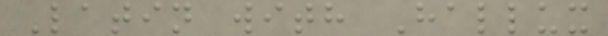Latin with Hallux
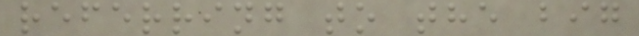referring to the big
